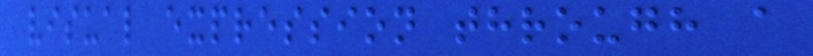visual expression through a
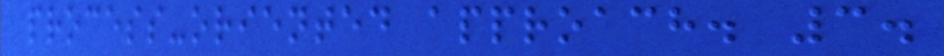process-oriented approach. 3.
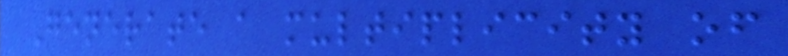Generate a multiplicity of
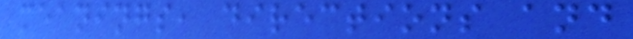meanings, directions and
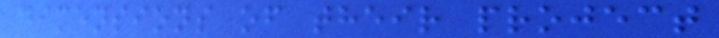dimensions of their project
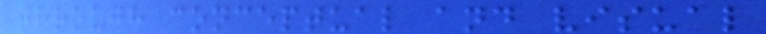through conceptual and visual
